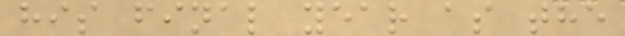his final year as the
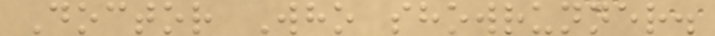Doctor Who showrunner.
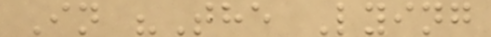In "The Lying
